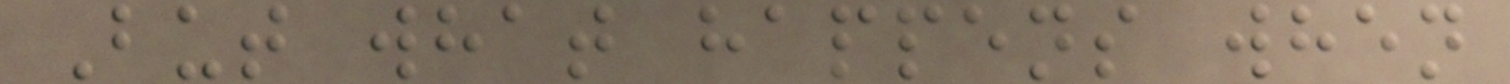But what happens when
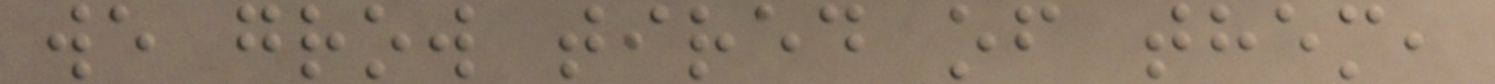we grow tired of them,
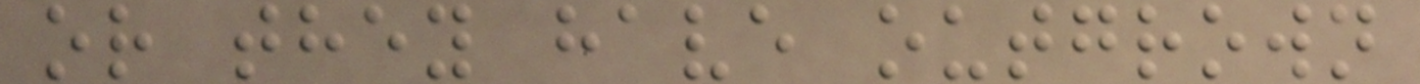or they have outgrown
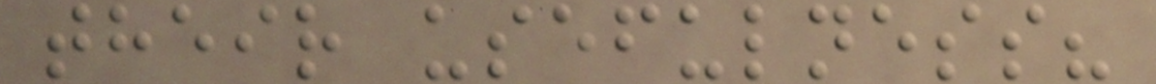their usefulness?
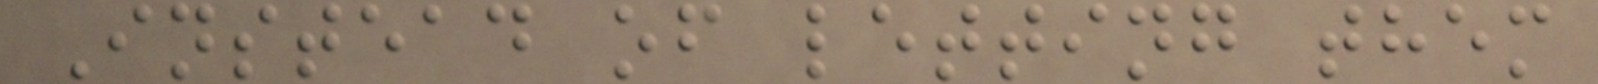Instead of letting them
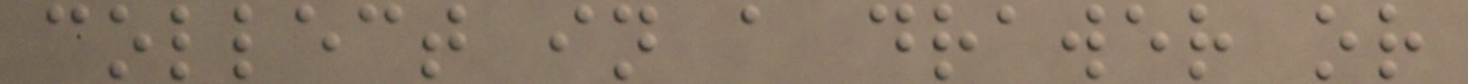collect in a drawer or
